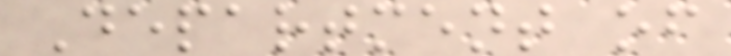Department of
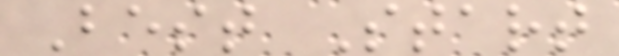Best Start
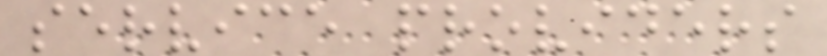service providers
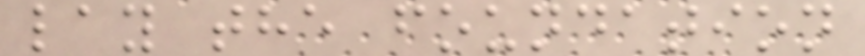lay the foundation
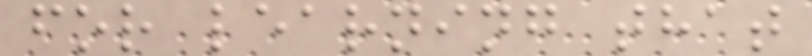for learning that
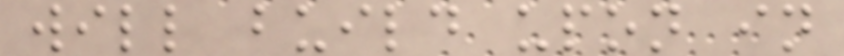will build upon in
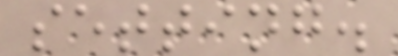setting.
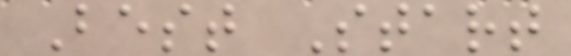Best Start
